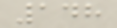148
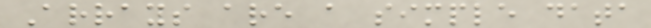Arrays are a simple data
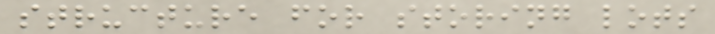structure for storing lots
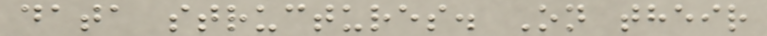data structures. On their
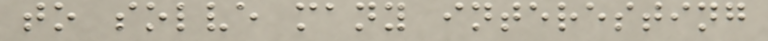to solve many interesting
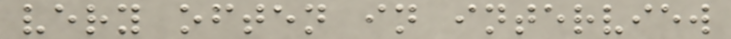very often in interview
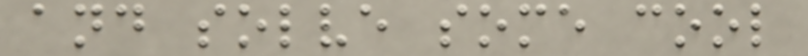and solve some cool
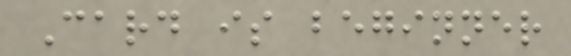Card is beginner
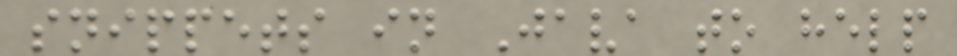snippets in Java to help
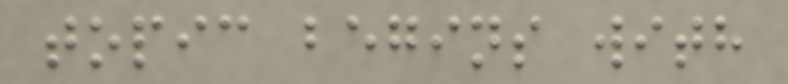topic begins with
